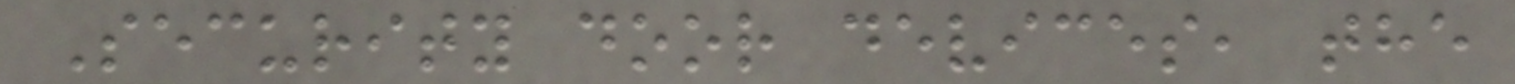Security door devices, the
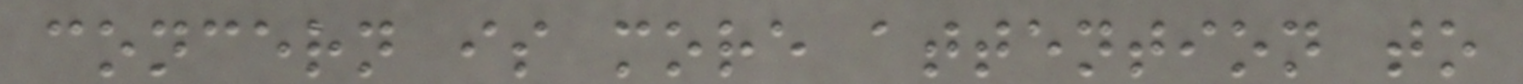concern is more attention to
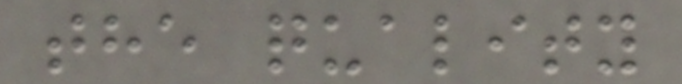the quality
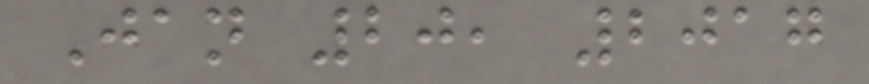Jan 20, 2017
